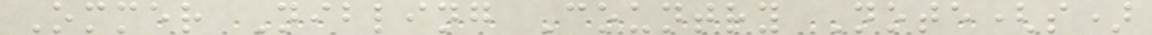Ommer Nibling Country Note(s)
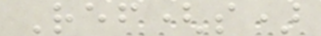Ref(s)
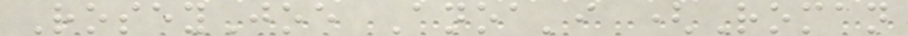RoseyJoe Anoa'i (Roman
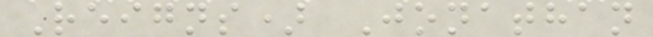Reigns) Jonathan
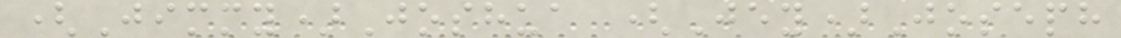(Jimmy)Joshua (Jey)Joseph
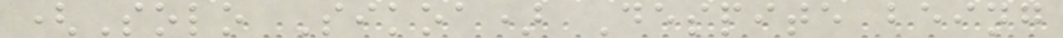(Solo Sikoa) Despite being
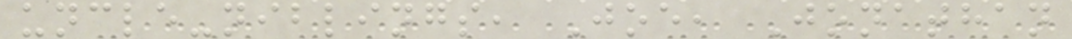uncle-niblings, Joe, Jonathan
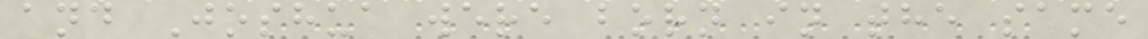and Joshua were born in the same
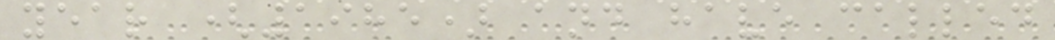year (1985) and have called
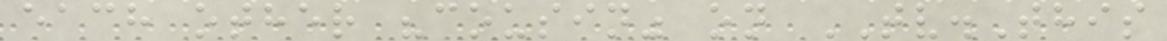each other "cousin" on TV.This
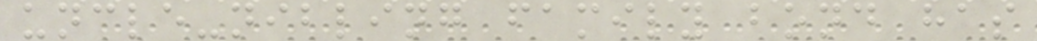uncle-nibling family bond has
